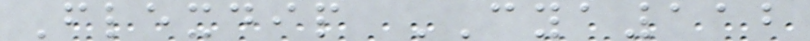Flexdip CYA112
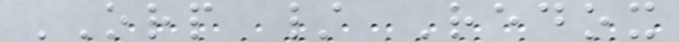ORP / Redox
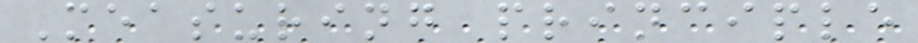Measuring principle
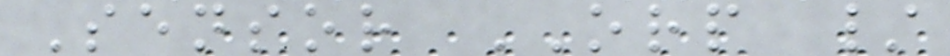Sensor ORP /
